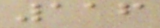116
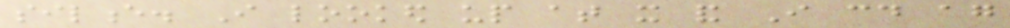silence. I looked up at it and I could again
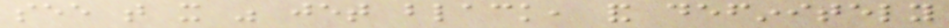see that it was jet black, and definitely
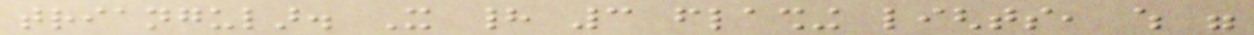triangular. It had 3 flashing lights, which were
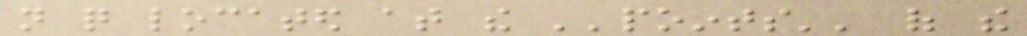not quite located at the ''points'' of the
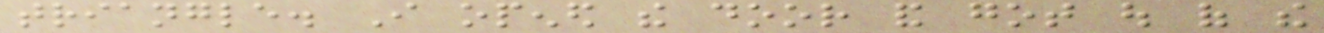triangle. I opened the door and got out of the
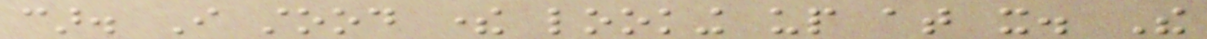car. I stood there looking up at it. The
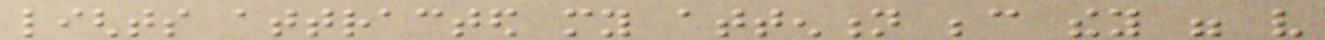lights attracted my attention because they were very
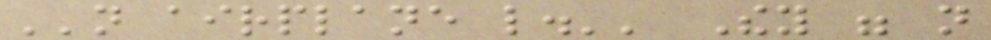''not airplane like.'' They were not
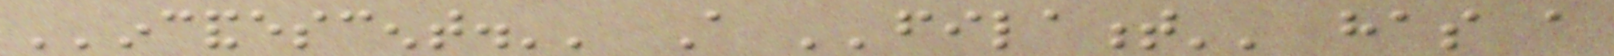''incandescent.'' A ''filament'' has a
